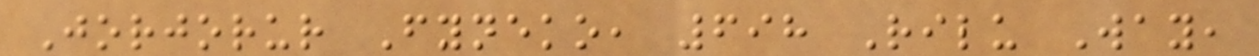Jorjorur Fyneko, 698 Rilu Way,
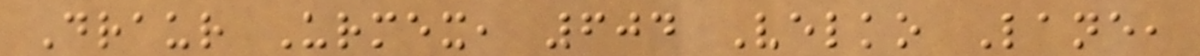Draur Urmex, 604 Velko Lane,
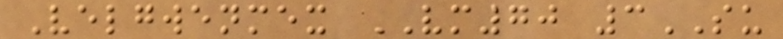Velgwenmex VM70 3SU
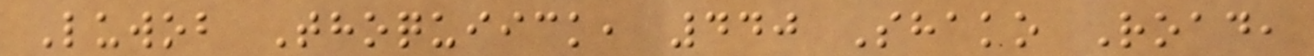Luwob Thoquiick, 440 Shako Road,
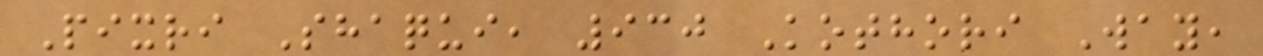Pixri Shaqui, 930 Kothori Way,
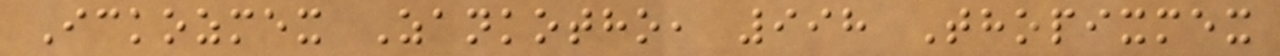Ickozmex Zankotho, 998 Thopixmex
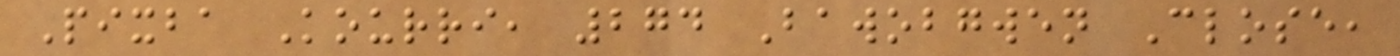Pixba Kourri, 274 Bawobgwen Close,
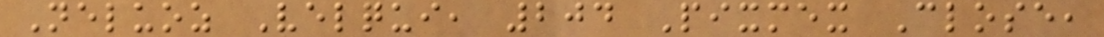Neluoz Velqui, 204 Pixmex Close,
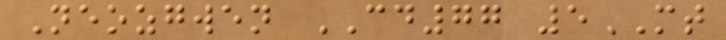Neozgwen CD77 5MT
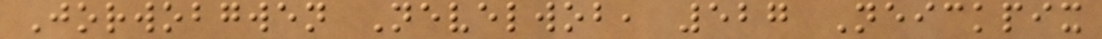Jorwobgwen Nevelwob, 527 Neickpix
